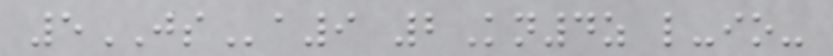5JSa9 2Kn4z l-io-
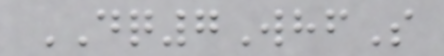DQ7WhfS
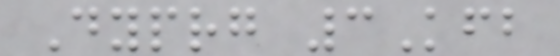Dyprg 3Kfb
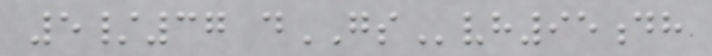5/37 dGSvh95dh
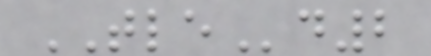TLEd2
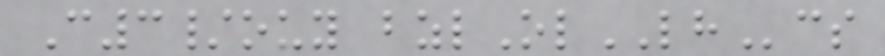C3/ouy bzlOlLHcs
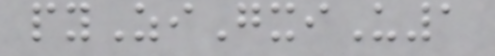pyZiGxiU1
